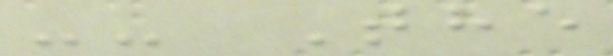-- The
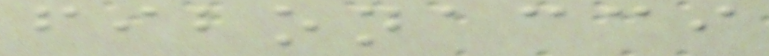fibonacci
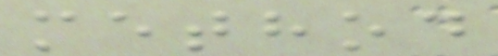method
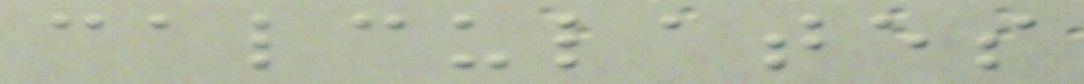calculates
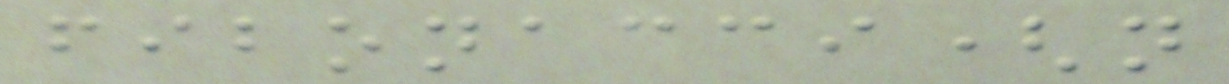fibonacci(n
